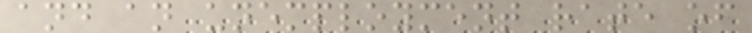and an unemployment rate of
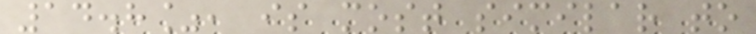14.8%, is most similar to
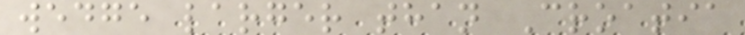wedge larger than Croatia
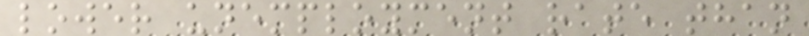lower unemployment rate than
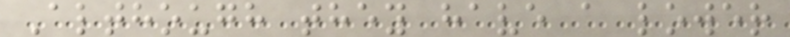Although they have a lower
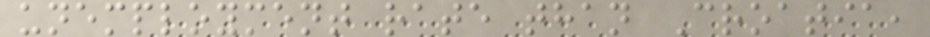unemployment rate than Croatia,
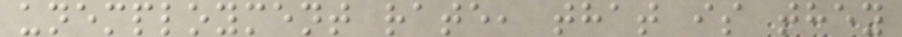unemployment rate, that is they
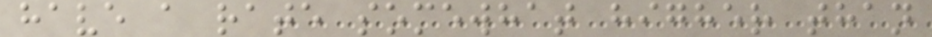have a rate somewhat higher than
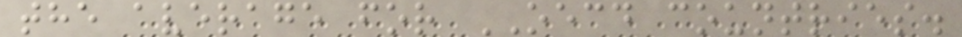the average for OECD countries.
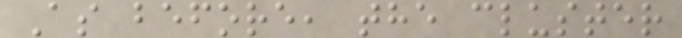As before, the cluster
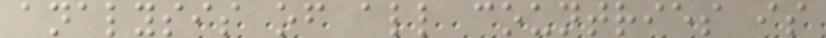analysis of all countries is
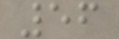56
